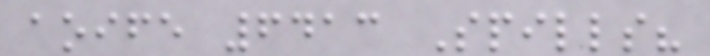aoife 6413 Spills?
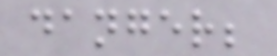danger;
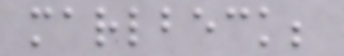marlbeck;
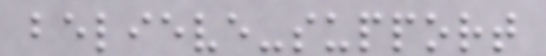believe-support
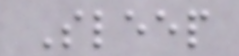Sleep
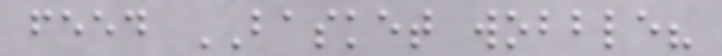feed BASKET wobble?
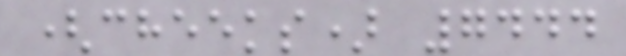(cheeks) 7444
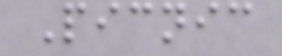Picnic
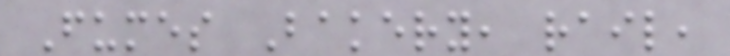Fumes Bakery, rail,
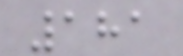181
